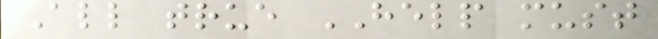All true HELP must
